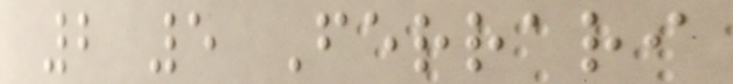2 5 Ferrari
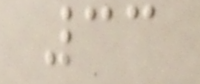33
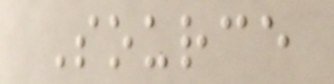Source
